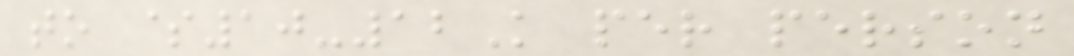to $10-12K per person
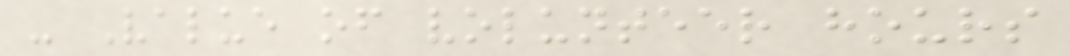- Value of volunteer hours
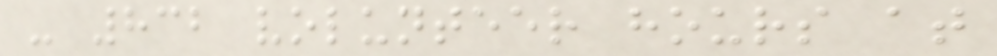- 832 volunteer hours at
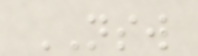NSW
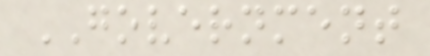GOVERNMENT
